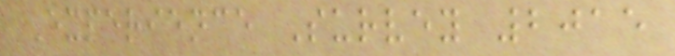Experience Survey 2015
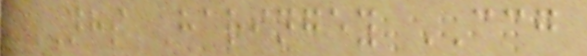NHS Haringey CCG
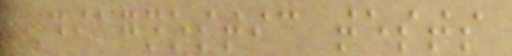Diagnostic tests
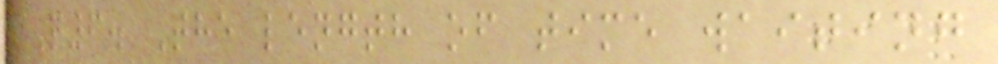Q6. The length of time waiting
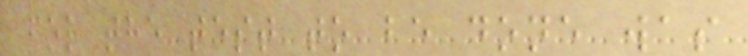for the test to be done was
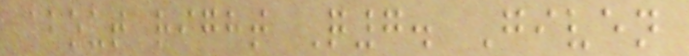about right Q7. Given
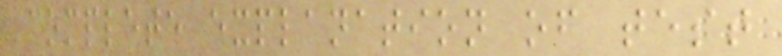complete explanation of test
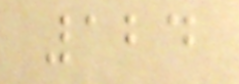124
